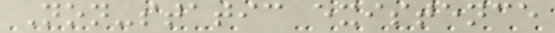Non-static existence
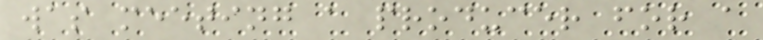was meeting a producer for a
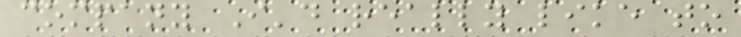company I'd really like to
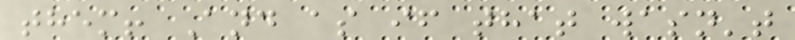them! And as if that wasn't
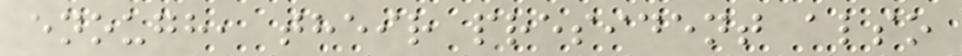enough, their president also
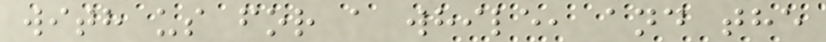with us for a while, and the
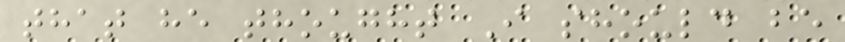that he thought I should be
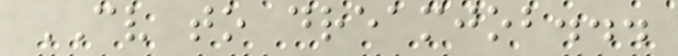CV to dreamjob...
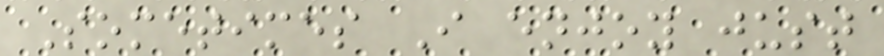Sometimes I enjoy just
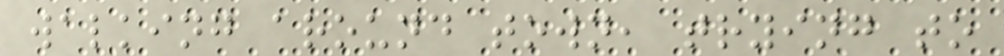walking around town, trying to
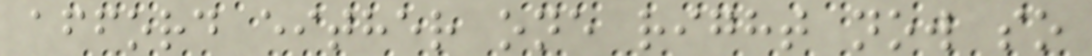afford either one right now so
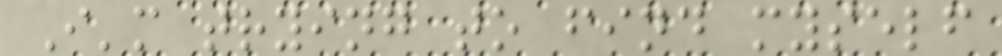I'm trying to find myself
